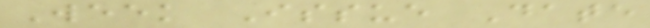Week Issue Date
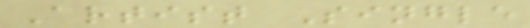Artist Single
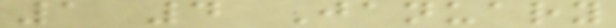1 4 January
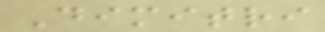Dimitri
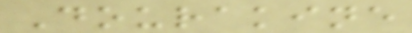Dourakine
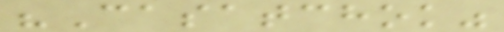"Casatchok"
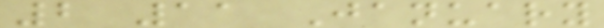2 11 January
